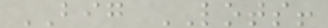BIG LOTS!
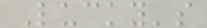Lucky's
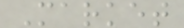Market
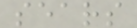sears
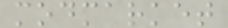modmarket
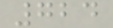724
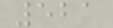521
